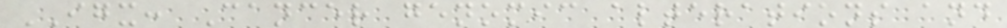IGX: Cancer genomic alterations and
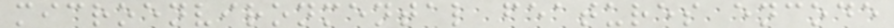microenvironmental features encode
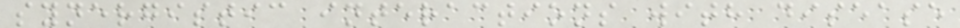synergistic interactions with disease
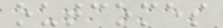outcomes
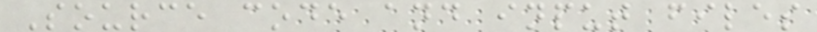Source code and input files
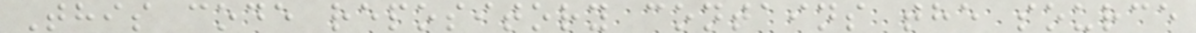This code repository contains the source
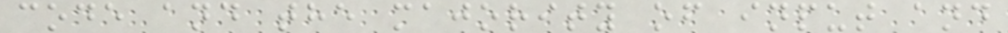code and the majority of input and
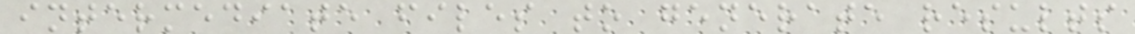intermediate files to generate results
